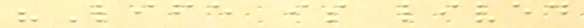"Life is lived
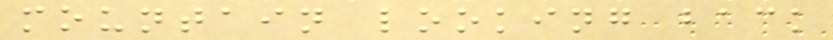mountain looking back
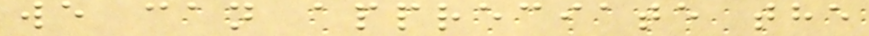we can appreciate the
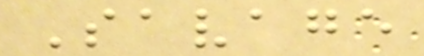Savage
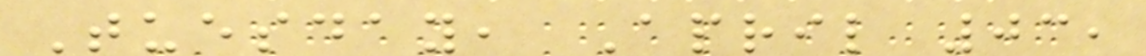Tuesday, April 03,
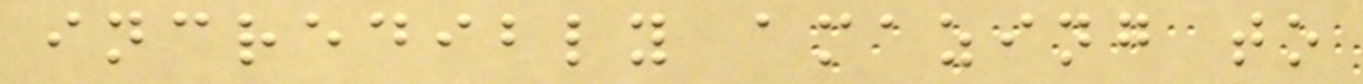incredibly amazing to
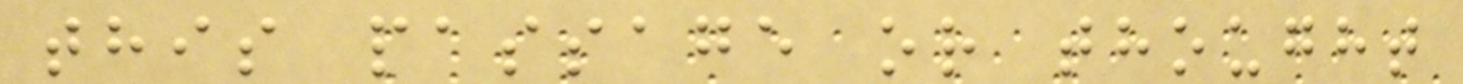this passage or thought
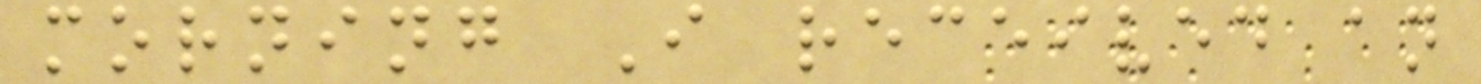morning I received an
